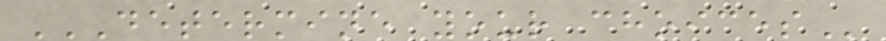DETERMINE YOUR CHOICES
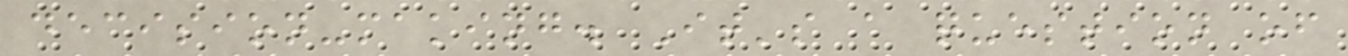decision-making. It's a question of
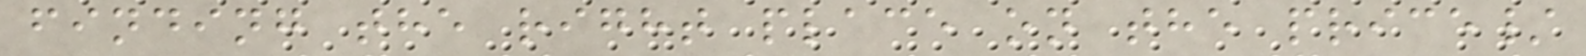finding the right place on the price/
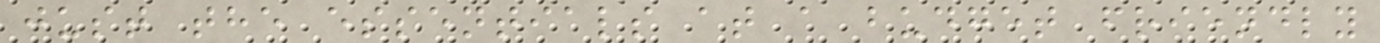just the essentials at a budget friendly
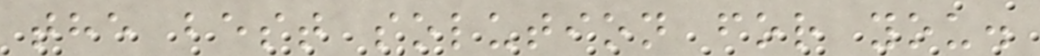the best solution for you.
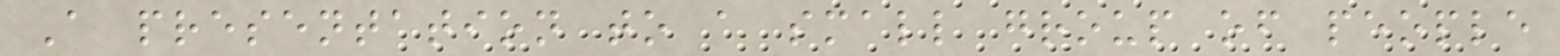A presentation to a small group of people
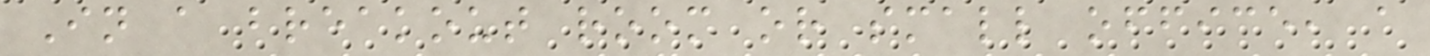In a breakout room or small office, a
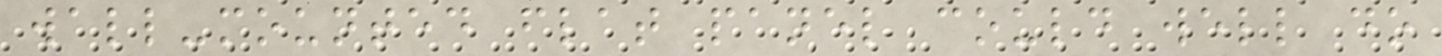wall-mounted flat panel could well do
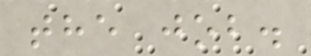the job.
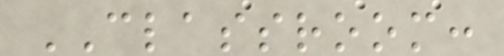CLASSROOM:
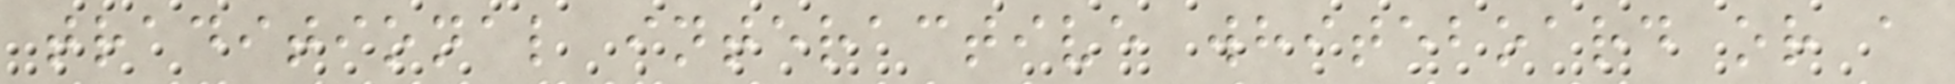traditional interactive whiteboard or a
